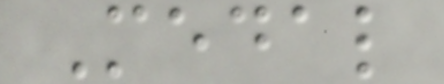Medal
